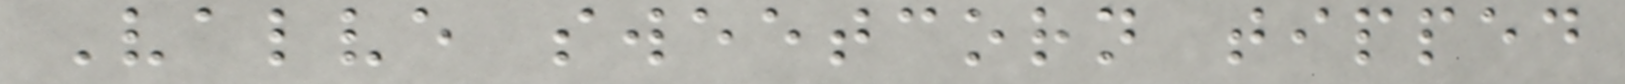Valve sweetcorn tipped
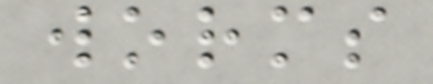worms
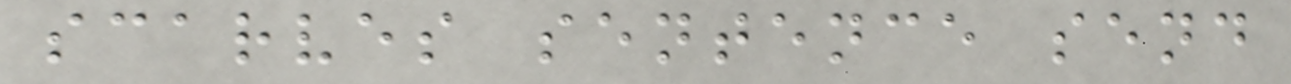scarves sentence send
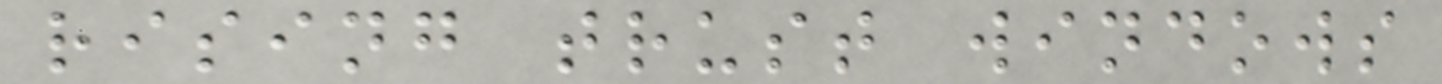rising trust windows
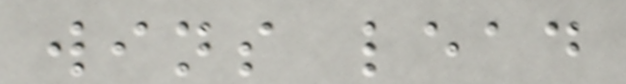wins lead
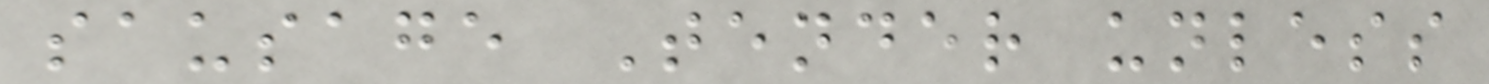sausage Tender unless
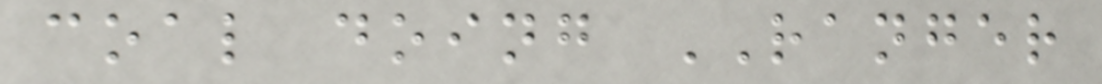coal doing RANGER
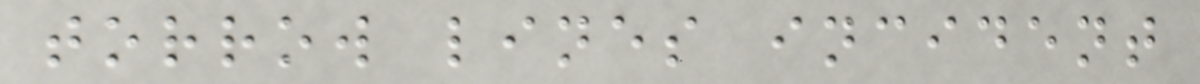torrow lines incident
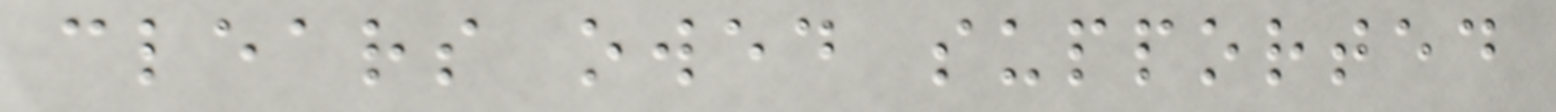clears owed supported
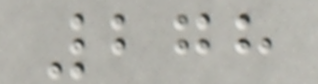278
